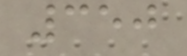350
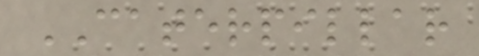CATERPILLAR
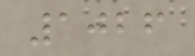1026
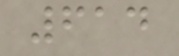614
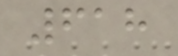618
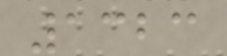1323
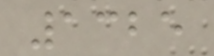1325
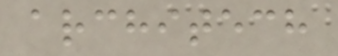architech
